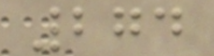274
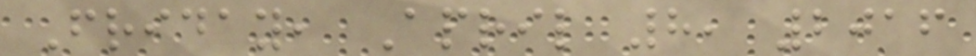Friday, April 8, 2016
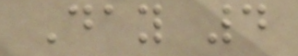Day 4
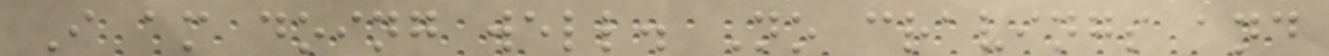I am doing well. No cravings and
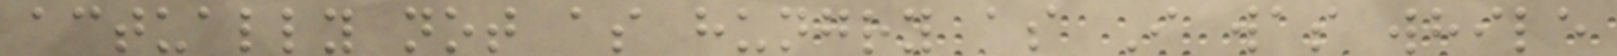actually not as hungry as I was while
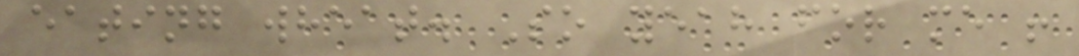eating wheat. So yeah for me !
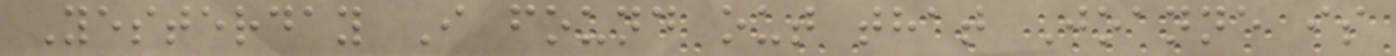Yesterday I found out that Joanne is
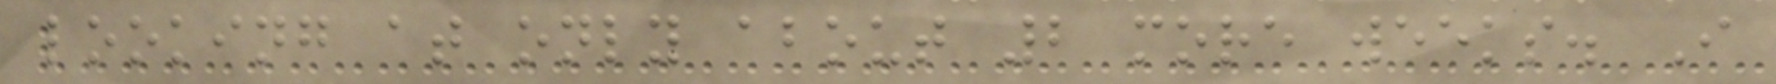looking at only about 2 more weeks. I
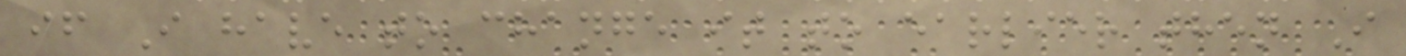if I have to change it to earlier then I
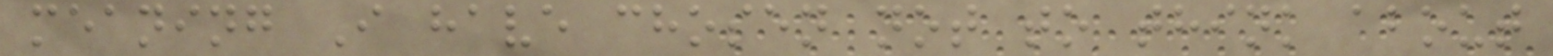meaning I have chosen not to think about
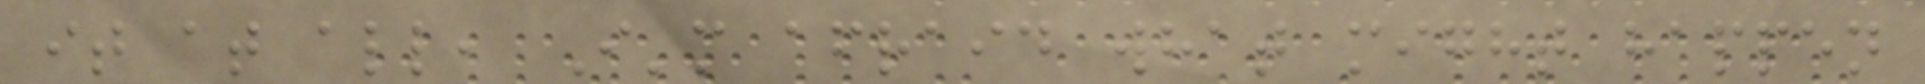it at all, I'm afraid what might happen
